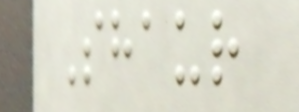Shaur
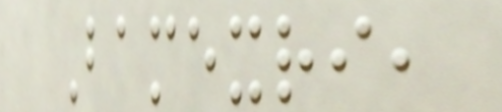Bamexri,
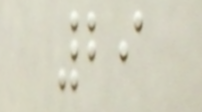29
